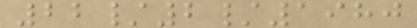22/2/1980
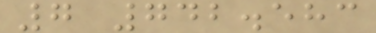7 742.583
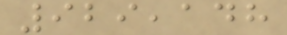929,148
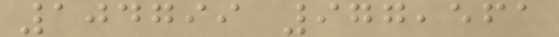104799 977,561
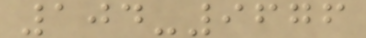104-9676
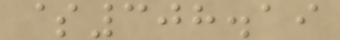$308.19
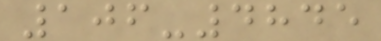106-4845
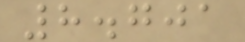8.701
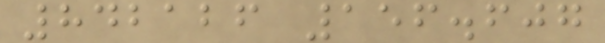842126 156.607
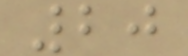20
